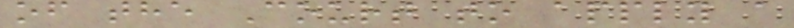of the Court to apply a
